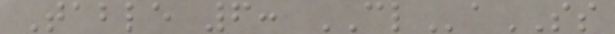Table 6: CLaSS
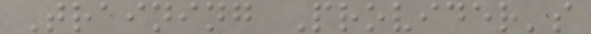Training Provider's
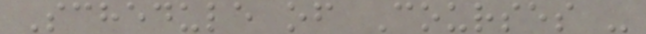Schedule of Courses -
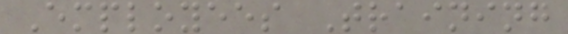Employees Training
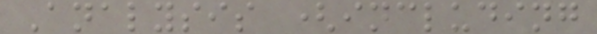Analysis (including
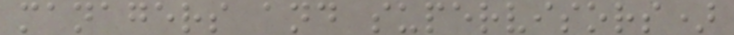managers and supervisors)
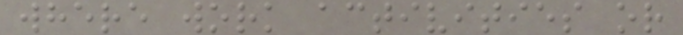where work activities or
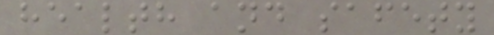health and safety
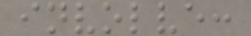involve:
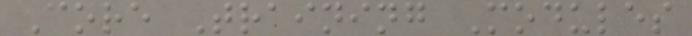Core Training Modules
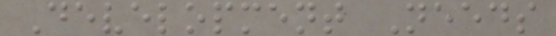Development Needs
